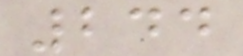244
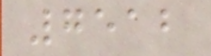7512
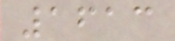1613
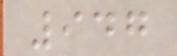947
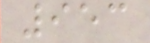953
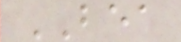BEA
